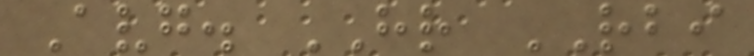Avg. HR RBI
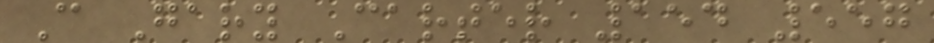C Gary Carter 154 557
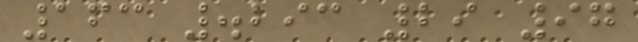163 .293 29 97
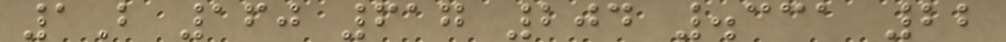1B 160 617 204 .331 22
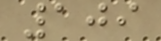109
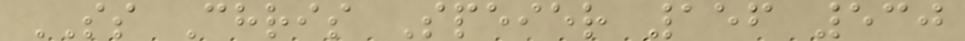SS Chris Speier 156 530
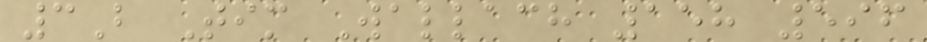3B Tim Wallach 158 596
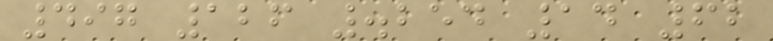497 126 .254 14 62
